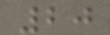20
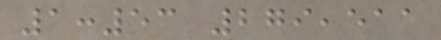1:53 279,511
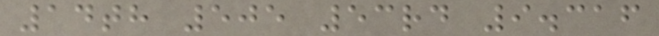14th 505 53rd 9.316
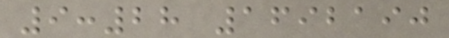9:28 1692190
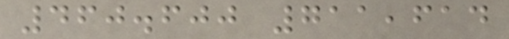460.600 711,614
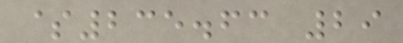$235.63 29
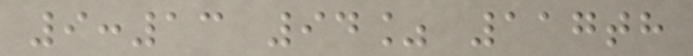9:13 94% 117th
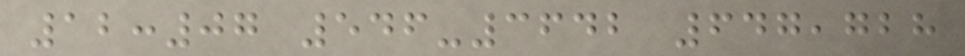12:07 546-3642 647,728
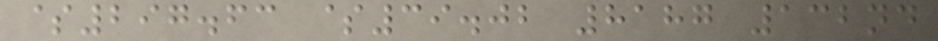$297.63 $39.02 8187 132nd
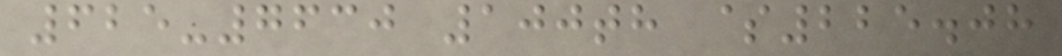625-7630 100th $225.08
